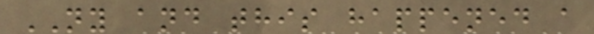NY and this happened a
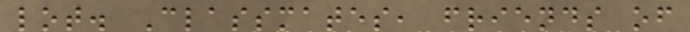lot. Classmates, friends of
